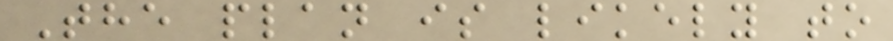The plan is likely to
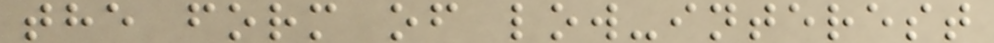the form of low-interest
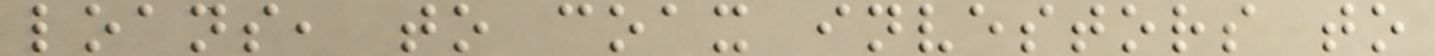loans, to coax investors to
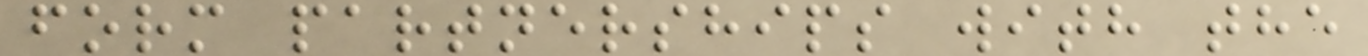form partnerships with the
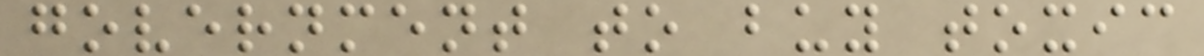government to buy toxic
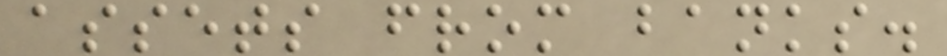assets from banks.
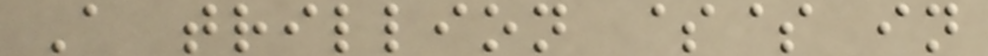A trillion $$ in
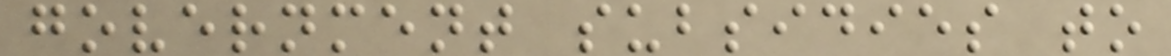government subsidies to
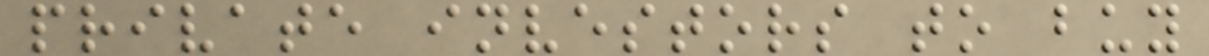private investors to buy
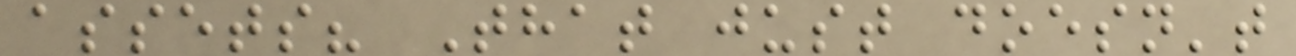assets? That just doesn't
